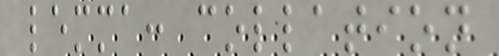lemma: collation
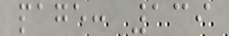page: 139
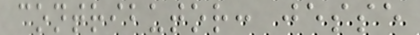contributor: jesse
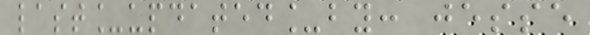last_updated_by: jesse
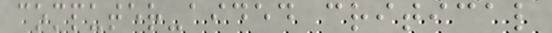computer-aided critical
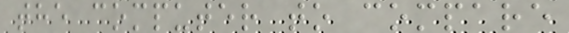the computer to compare
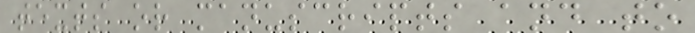texts or manuscripts and to
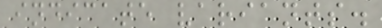indicate variants.
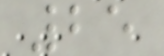25
